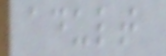adult
